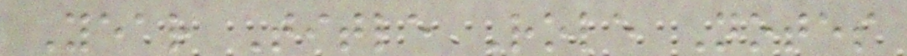Year Title Role Notes
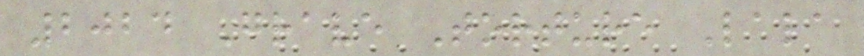2024 Grave Torture Lala
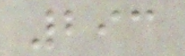293
